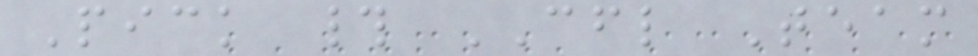Pick # CFL Team
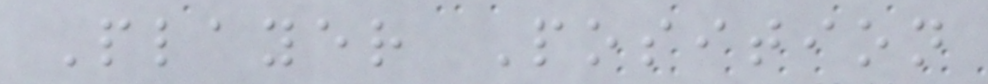Player Position
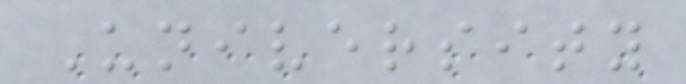University
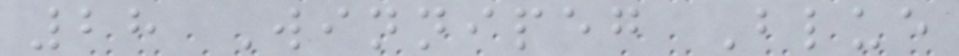28 Winnipeg Blue
